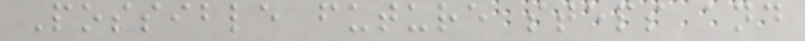Possible future steps and
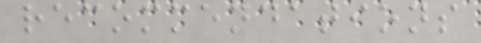recommendations
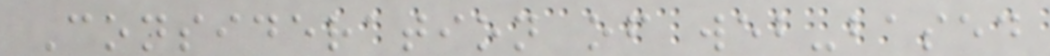Consideration of web-based
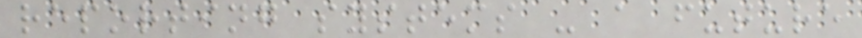reporting systems - a future
